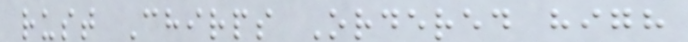rust Chirps Ordered high
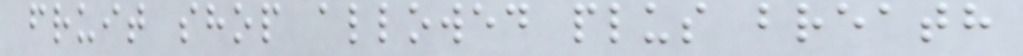fruit shop allowed plus breath
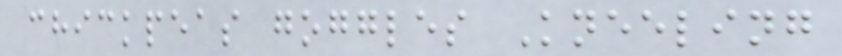chickpeas goggles Kneeling
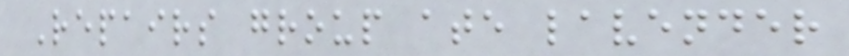Repairs group ate lavender
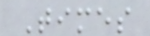Times
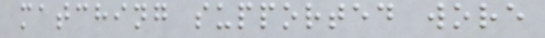matching supported wore
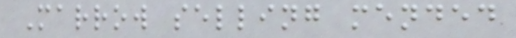Marrow selling mended
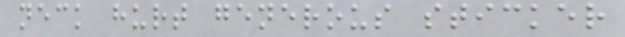neck hurt generous sticker
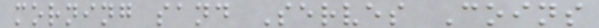morning sand Serves Coins
